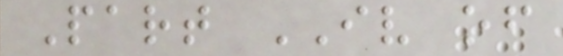Part IV of
